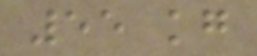55 kg
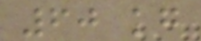60 kg
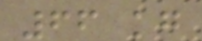66 kg
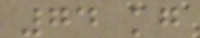74 kg
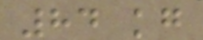84 kg
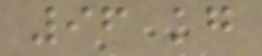96 kg
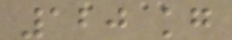120 kg
